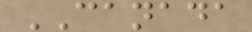CANADA
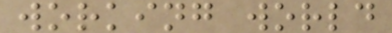working world
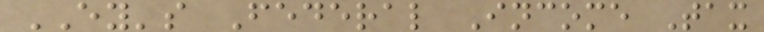EY's Federal Income Tax
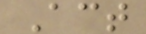Act
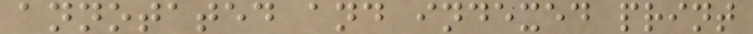annotated and indexed print
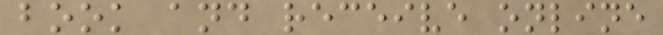book and receive online
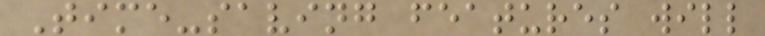Time-saving features will
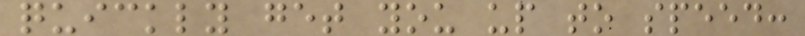quickly get you up to speed:
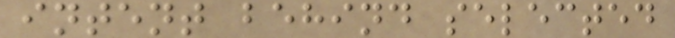intent behind selected
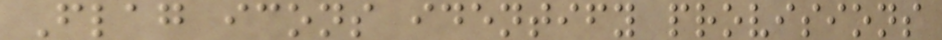Flag icons identify provisions
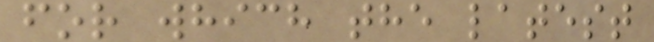for which the latest
